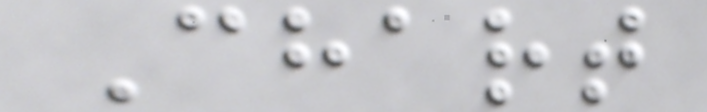Chart
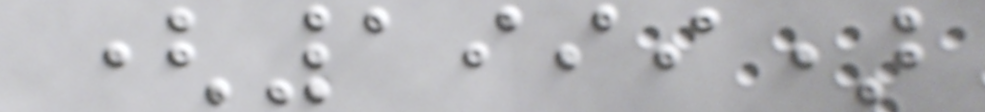(1999)
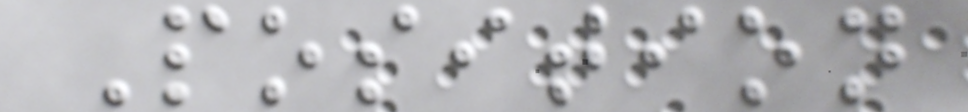Position
